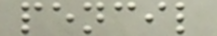pencil
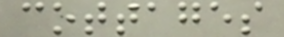cottages
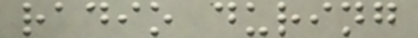radio during
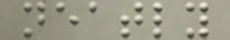neatly
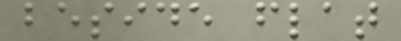beside flat
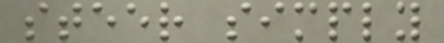steer simply
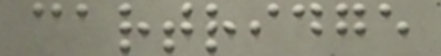cartridge
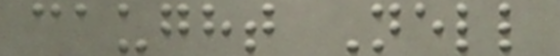caught Nell
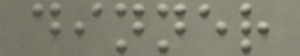dinner
